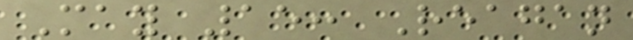May 15: Reagan
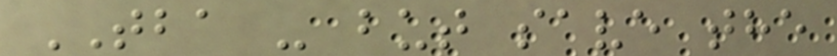TBA - but save the
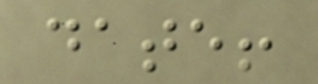date!
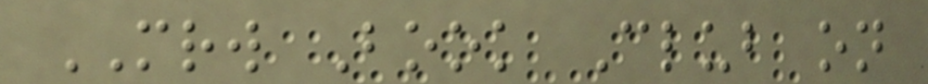MRW Book Club on
